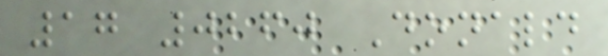17 0260 Donald
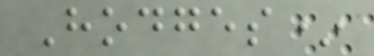Hodges*
